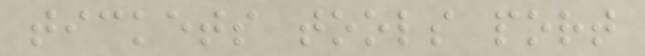tickets tools port
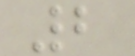2
